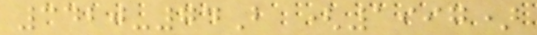3420-74B (1997)
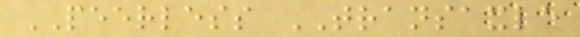PEERLESS TRANSAXLE
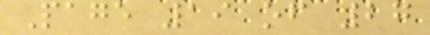Page 19 of 27
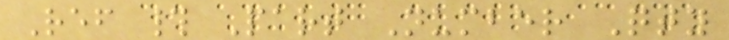Ref # Part Number Qty
